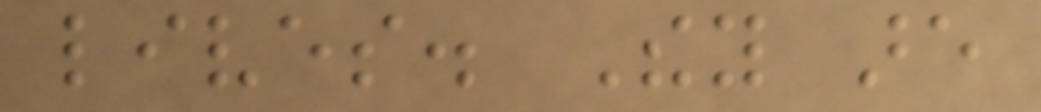lives. They are
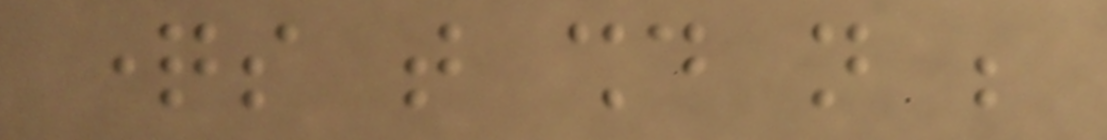questions that should not be
